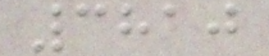3810
